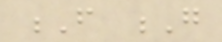F G
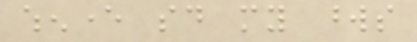whenever said my words
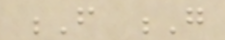F G
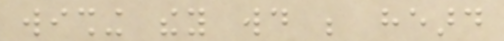wishing they would be heard
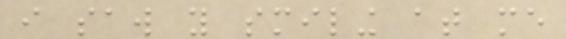i saw you smiling at me
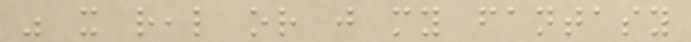was it real or just my fantasy
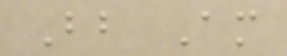Bb Am
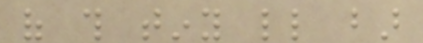of this tiny little bar
